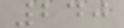240
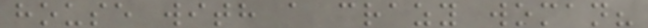house with a crazy woman?
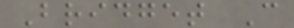Bridget C
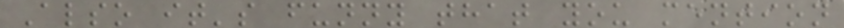Also it's funny that you mention
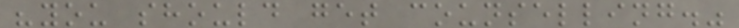"you should get counselling."
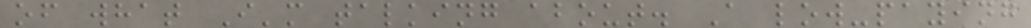of what I'm talking about. A low-paying
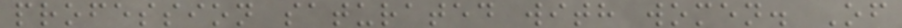profession saturated with women. Of
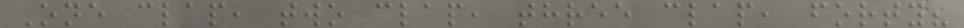One clap, two clap, three clap, forty?
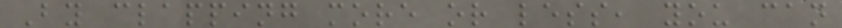By clapping more or less, you can
